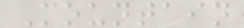Mountain
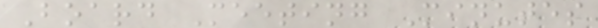Board Meeting Minutes
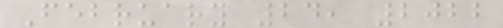February 24, 2022
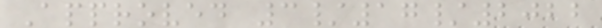Approved 3/17/2022
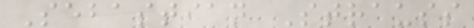Sebastian Strauss
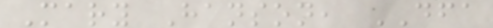Mary Hanson, DFA
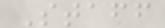Staff
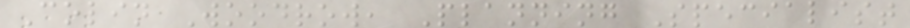Colin Woodrow, Planning Specialist
